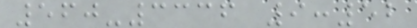560-3336 9:52
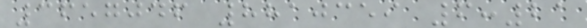3657046 8810359 6:21
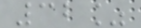32%
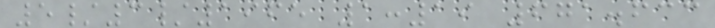5/3/1965 1:19 671.633
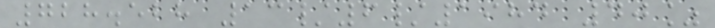728.528 13/6/1984 40%
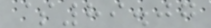$89.07
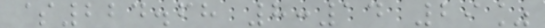$224.68 8:14 29%
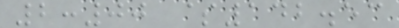2:00 $142.53
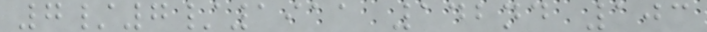7/7/1911 142nd 103
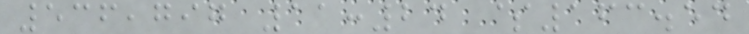536,797 11:24 $163.54
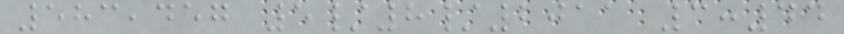583,457 5/8/2011 3:44
